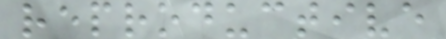reproductive
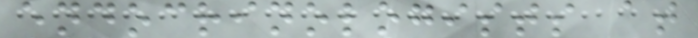endocrinologists at
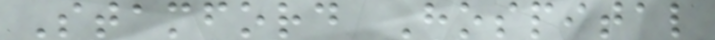Stamford Hospital
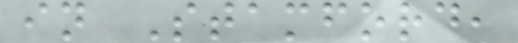in Stamford,
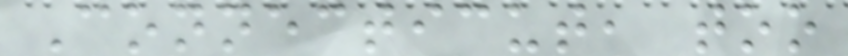Connecticut, too
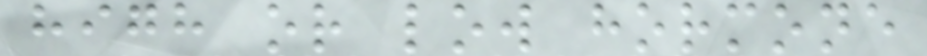high or low hormone
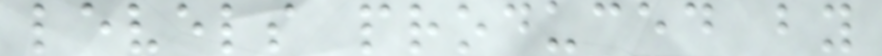levels produced by
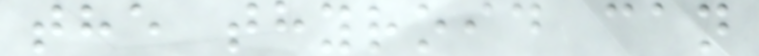the thyroid can
